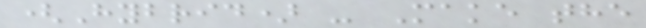(Hybrid) - Make the
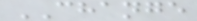CHANGE
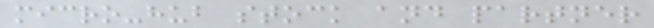micro-hub stock and partner
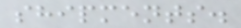shipments.
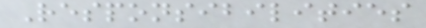Responsibilities
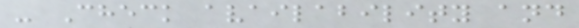- Check availability and
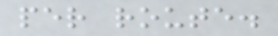per route.
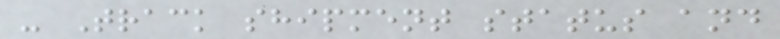- Track shipment status and
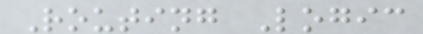Routing Logic
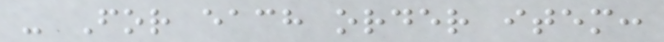- For each order item:
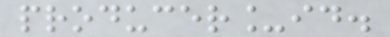producer_id.
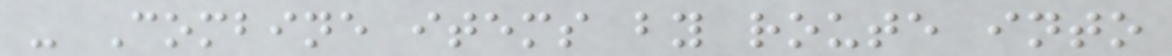- Combine items by route into
